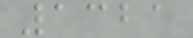1321
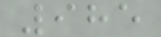985
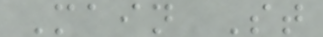Main St
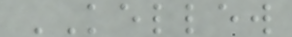KELLEW
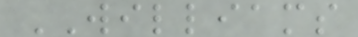WILLIAMS
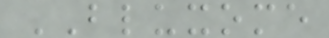BLUXOME
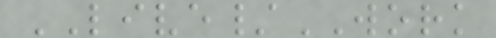LIVE/WORK
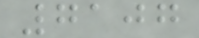7107
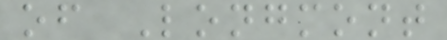of Longmont
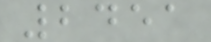2451
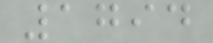1794
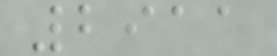2911
